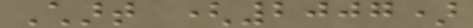Chart (2007)
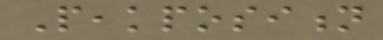Peakposition
